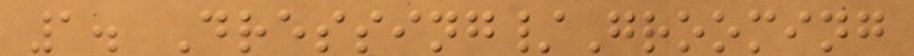1. Dressing/Grooming
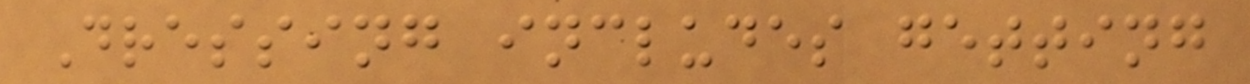Dressing includes getting
